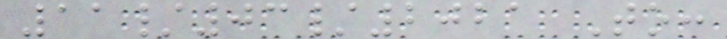11/03/2021 To:
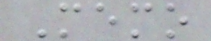Memo
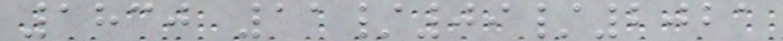1830 11/09/2021
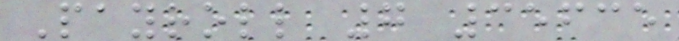Payroll 7 35635
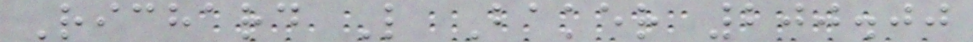Richard L Baker 200.00
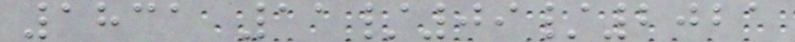1831 11/09/2021
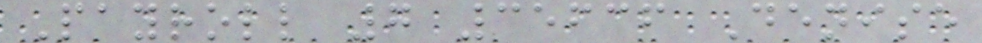Payroll 7 35636 Denise
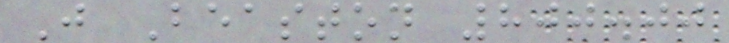J Beaston 800.00
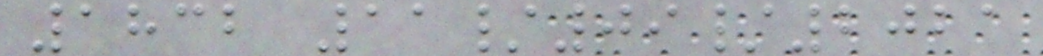1832 11/09/2021
